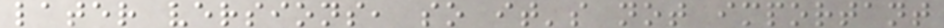later versions, so it's not important
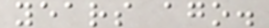years ago.
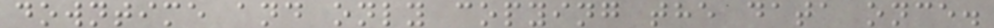downtime and only copying the data once.
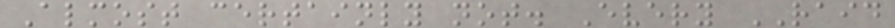Almost certainly not. Every RAID
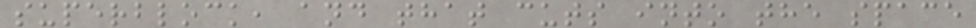superblock, and that cuts into the space
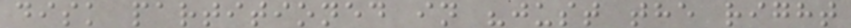disk partitioned in "just the right
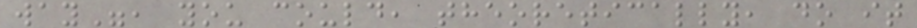way", you could, theoretically, do it
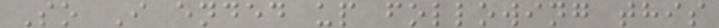So I ended up following this
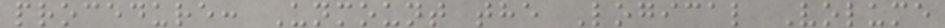procedure: Unmount the Logical Volume
